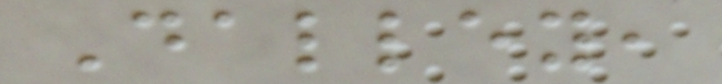Dalley,
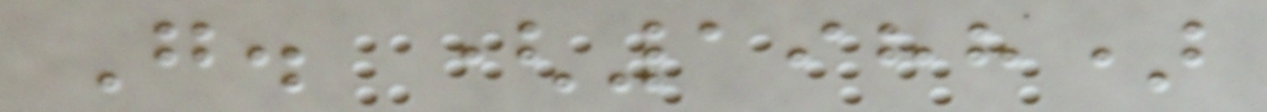G. (1988)
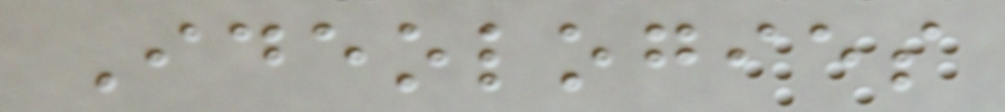Ideologies
